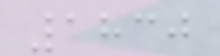1830
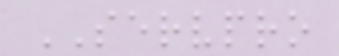SERVPRO
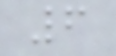6
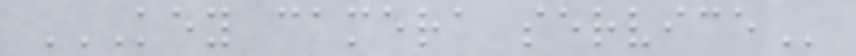KEY CAMERA SERVICE
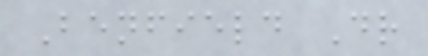Benfield Dr
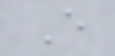E
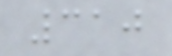310
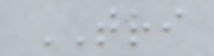TRI
